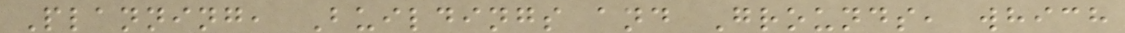Planning, Buildings and Grounds, which
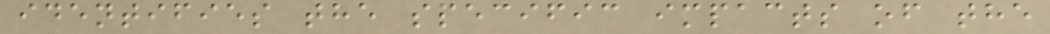identifies the specific impacts of the
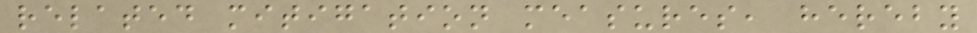related mitigation measures, hereby
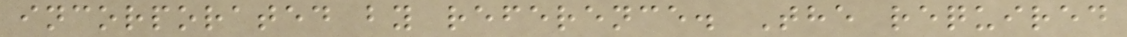incorporated by reference. The required
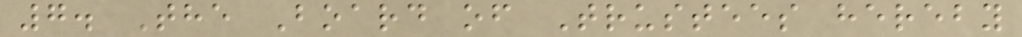7. The Board of Trustees hereby
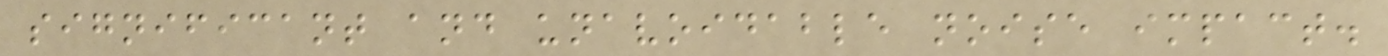significant and unavoidable noise impact.
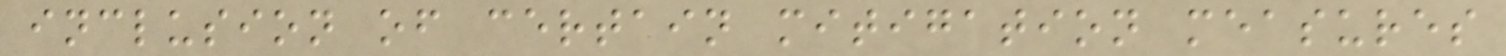inclusion of certain mitigation measures
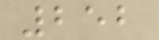252
